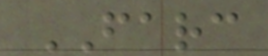FARC
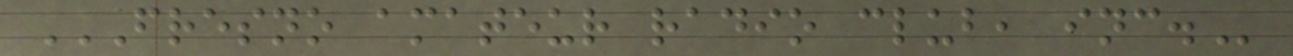FRESNO AMATEUR RADIO CLUB, INC.
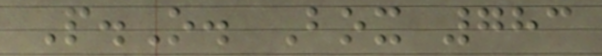P.O. Box 783
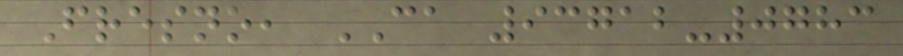Fresno, CA 93712-0783
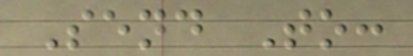Send To:
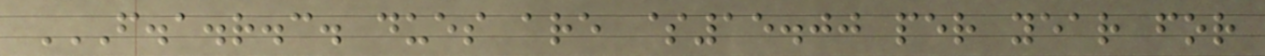F.A.R.C. DUES ARE $15.00 PER YEAR FOR
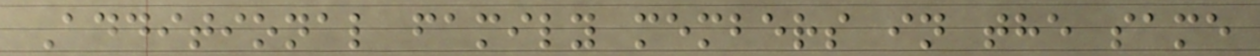Additional family members in the same
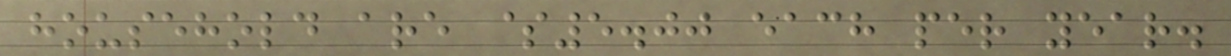household are $5.00 each per year.
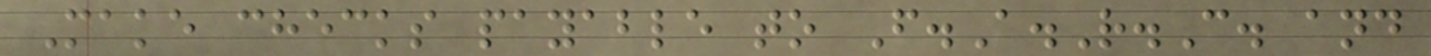Make checks payable to F.A.R.C. and
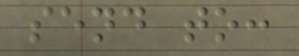send to:
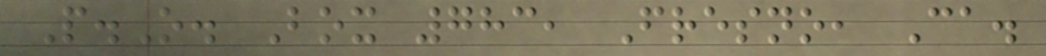P.O. Box 783, Fresno, Ca.
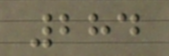284
